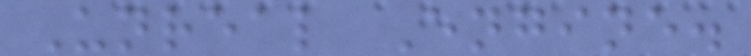Unreal Engine.
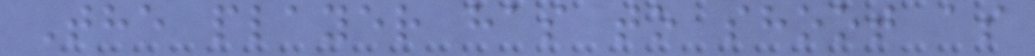The player has to shoot as
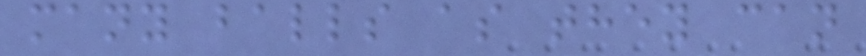many balls as they can
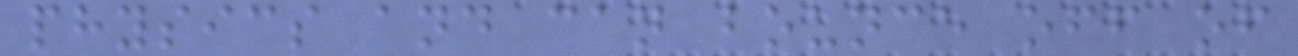physics and can bounce off of
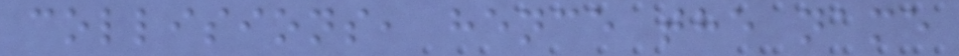collisions, hence the name
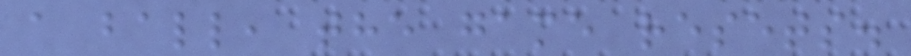a ball, the game resets.
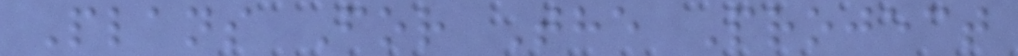Plans For The Project
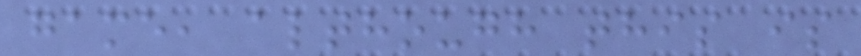game, although this is
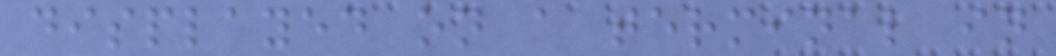displayed on a terminal in
